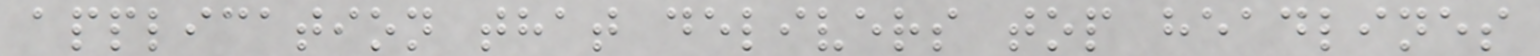application that delivers top headlines
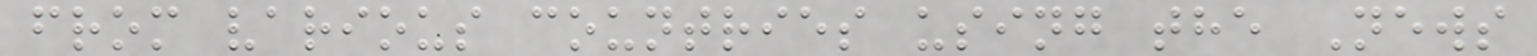from various countries using the News
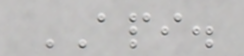API.
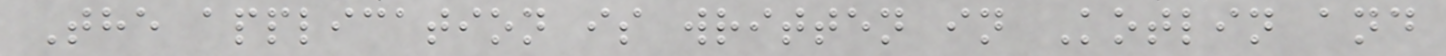The application is written in Kotlin and
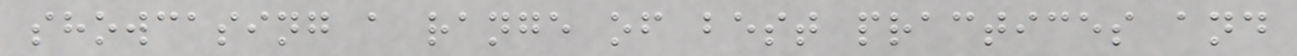showcasing a range of best practices and
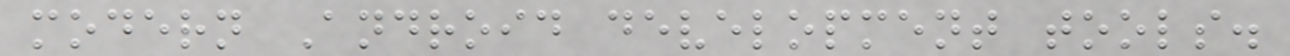modern Android development tools.
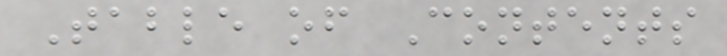Table of Contents
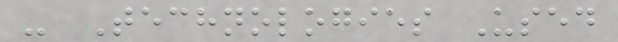- Technologies Used
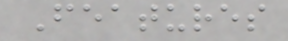Features
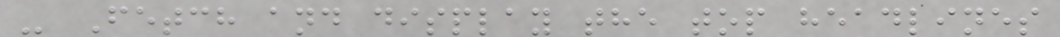- Fetch and display the top headlines
